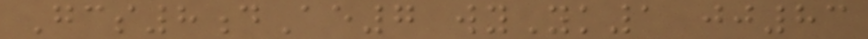Gcs8dAe7 wyYk1 jj83
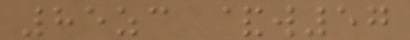85zc &w57
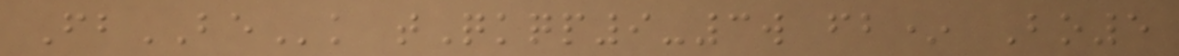FbBEk tQkqp9-3w fb* Bo5
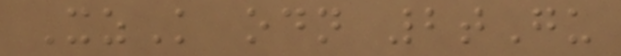XzK odn 2tGu
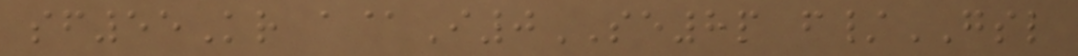sf55Kr a@I0SE8p f/GSL
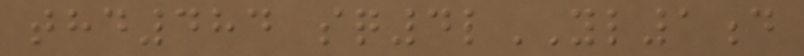thd484 sq4lYL1d
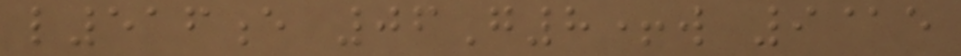l516e 06G8+w 9@e
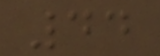44
